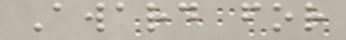Award for
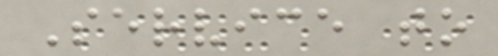Service to
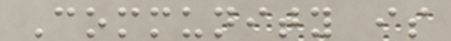Community is
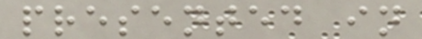presented in
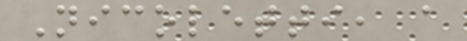Nicoletti, a
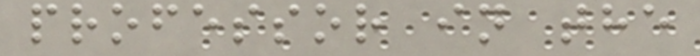professor in the
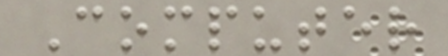Computer
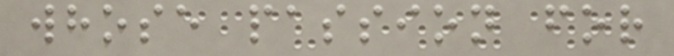whose passion for
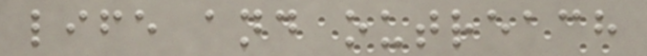life and outreach
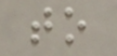to
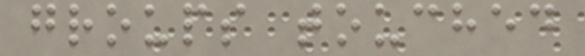groups touched
